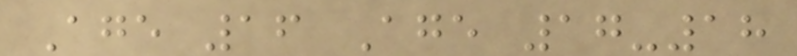Age 16 Age 17-18
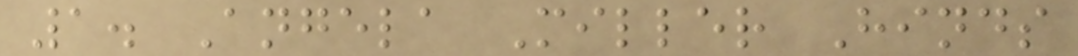1. Angela Miller Hinds
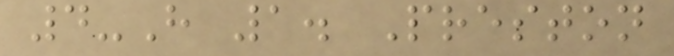4-H 1. Preston
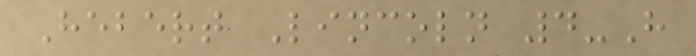Hebert Lincoln 4-H
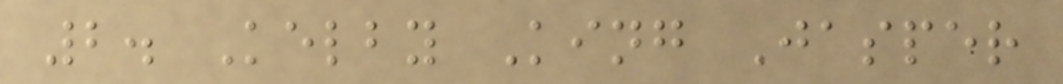2. Kelby King Jasper
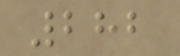282
